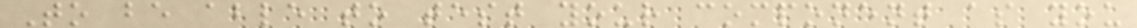To be able to test your component as you
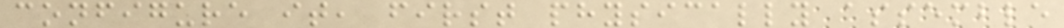configure it, first physically assemble
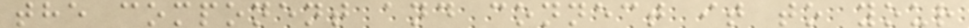the component and connect it to your
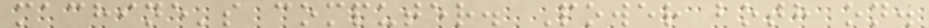machine's computer. Power both on.
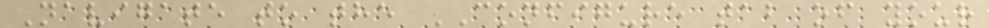Navigate to the CONFIGURE tab of your
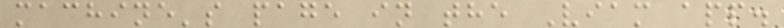machine's page in the Viam app.
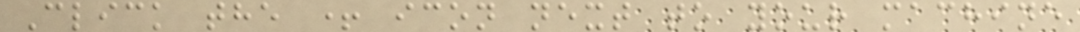Click the + icon next to your machine
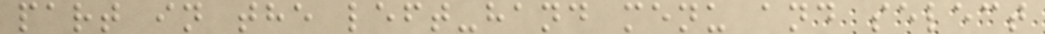part in the left-hand menu and select
